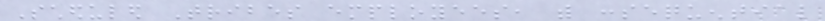Scheduled Tribes employees, with consequential
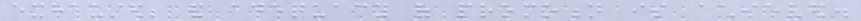exhausted; and adequacy of promotion is achieved.
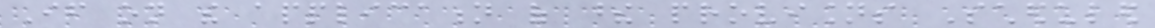If on the application of these provisions Scheduled
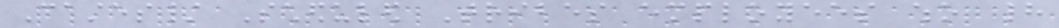Castes/ Scheduled Tribes employees who had
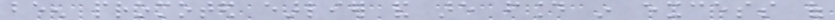been promoted earlier and are found in excess of
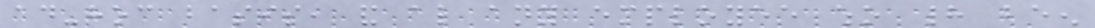ad-hoc basis, and also any employee who had been
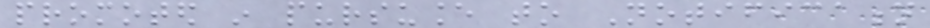promoted in pursuance to Notification
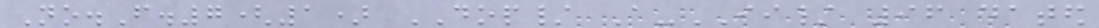No.F.7(1) DOP/ A-II/ 96 dated
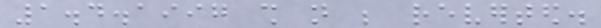1.4.1997 shall not be reverted.
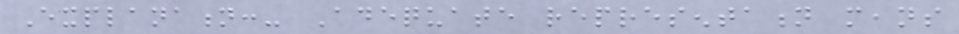Explanation:- Adequate representation means
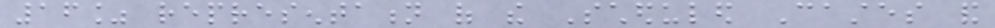16% representation of the Scheduled Castes and
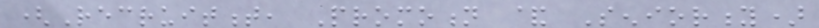(Recruitment, Promotion & Seniority)
